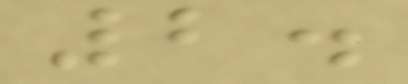2.
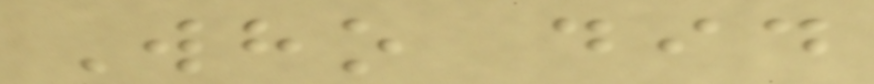Who did
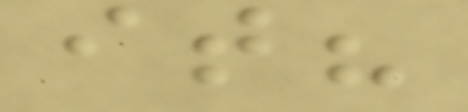it?
